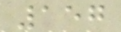157
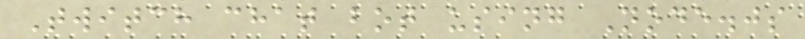Twitch chat bot using Node.js
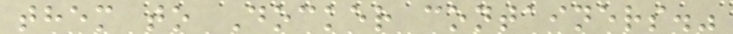them to Docker containers."
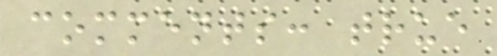comments: true
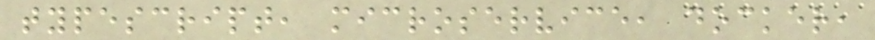typescript, microservice, docker,
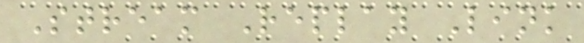Stream Replay Link
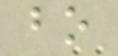bo
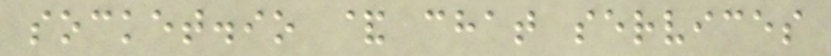socket.io & chat services
